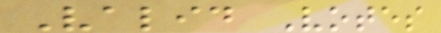Valid Votes
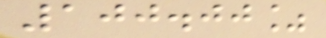100.00%
